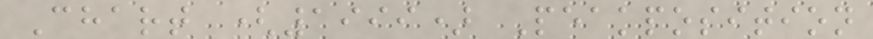Chart (1999) Peakposition
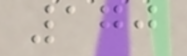170
